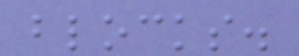blocks.
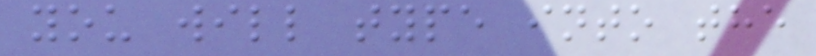you will type into the
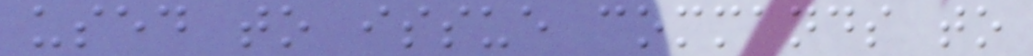used to issue commands to
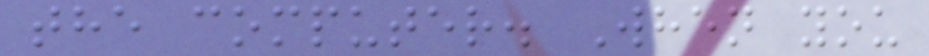the computer. When you
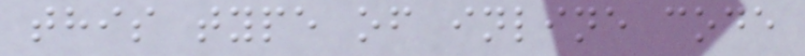this type of inline code
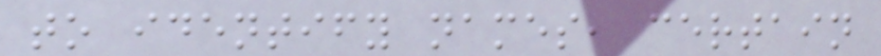to identify names, certain
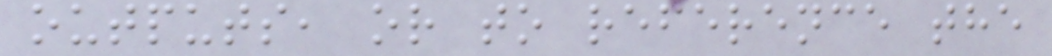outputs, or to reference the
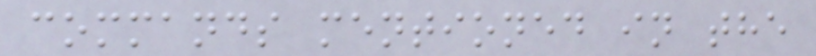commands mentioned in the
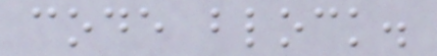code block.
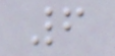6
